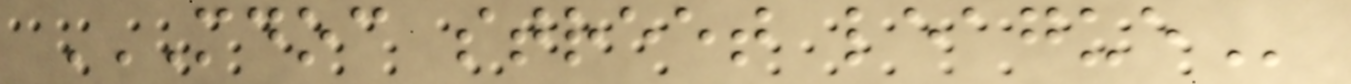MDOC STREET LEAGUE
